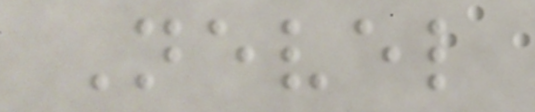Nevel
